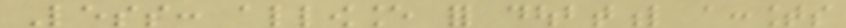Less: allowance for doubtful accounts
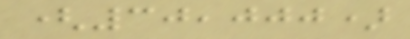(30,000)
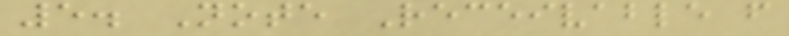5. Note Receivable from
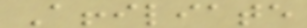Affiliate
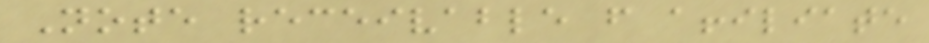Note receivable from affiliate
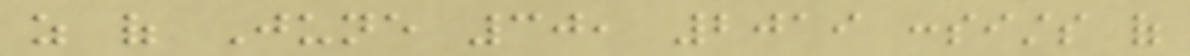as of June 30, 2019 consists of
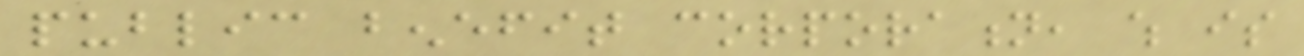public benefit corporation, which is
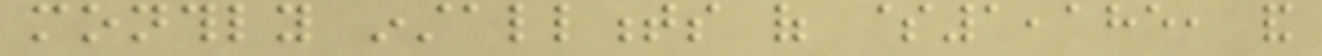monthly installments of $1,185, and
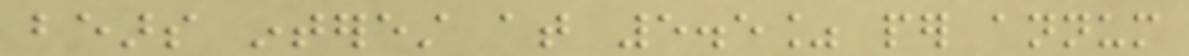bears interest at 5.5% per annum
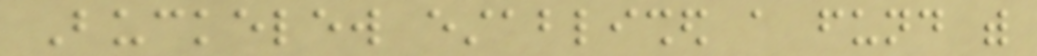Buckelew established a fund with
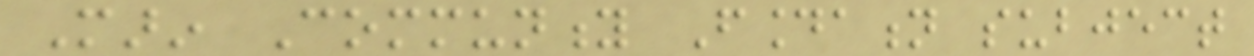Marin Community Foundation subject
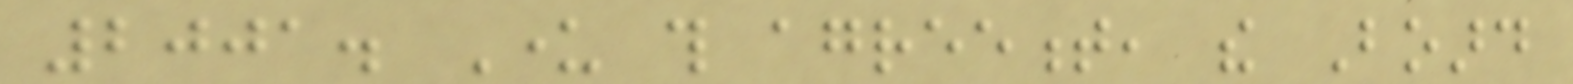2001. Under this agreement, the Board
